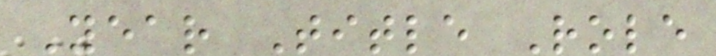Year Title Role
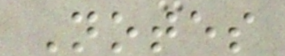Notes
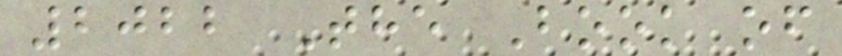2022 The Book of
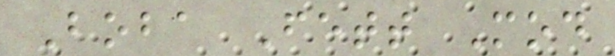Boba Fett Mod
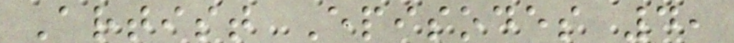Artist Episodes 4,
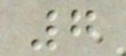7
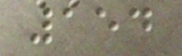154
